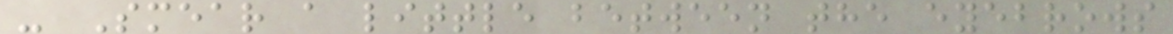- Smear a little between the eyebrows
